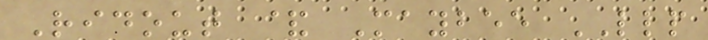Ridout & Maybee LLP
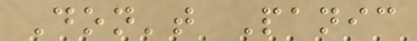Don't Panic
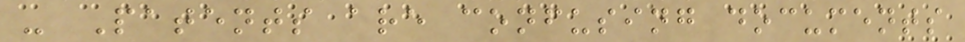- Patents are confusing documents
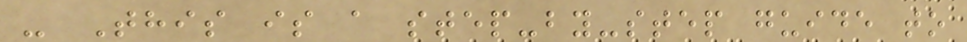- This is a step-by-step guide to
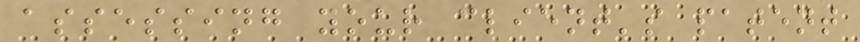assessing your client's patent
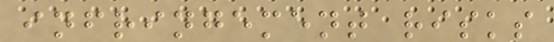infringement risks
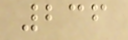236
